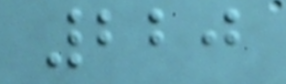220
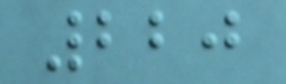220
